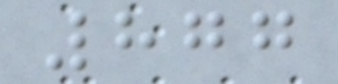877
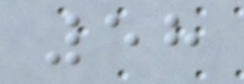58
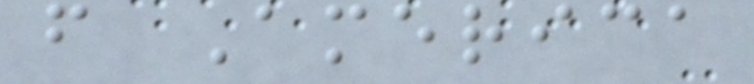f America
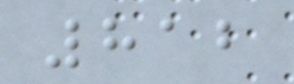812
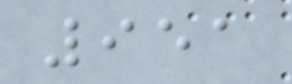951
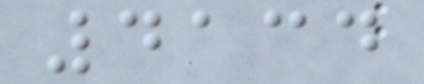4134
